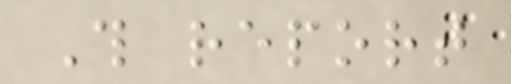This report
